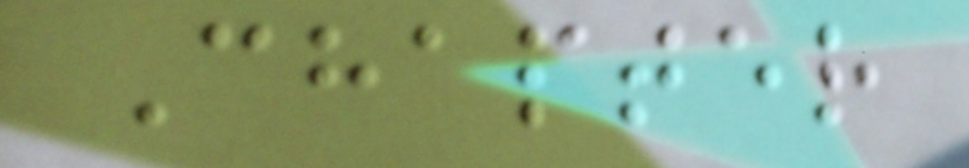Chapter
